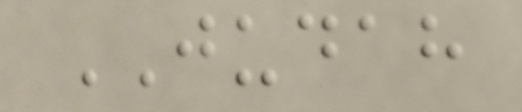JUDAH
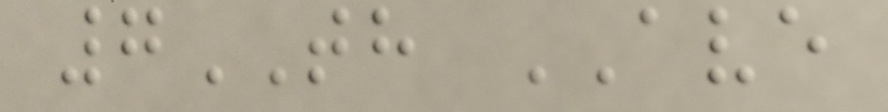7TH AVE
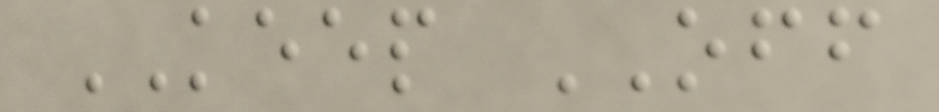KEEP OFF
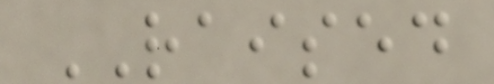RAISED
